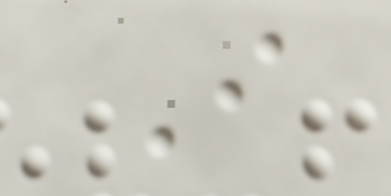I
